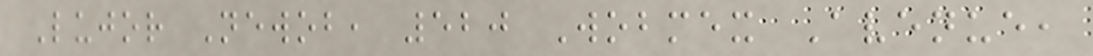Lujor Newob, 520 Wobmex Avenue,
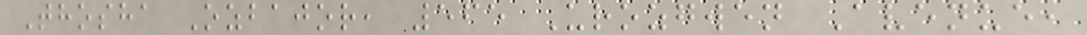Thosha Ozbajor, 565 Urozgwen Avenue,
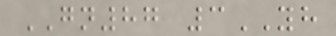GN87 3YH
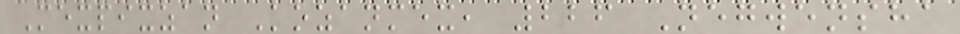Mexpixzan Kozanmex, 226 Negwensha
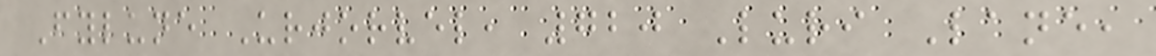Fylune Urjorvel, 720 Luri Lane,
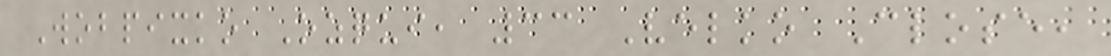Wobpixko Ozqui, 33 Velko Close,
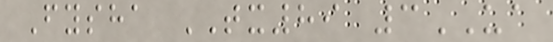Fysha TX89 3UA
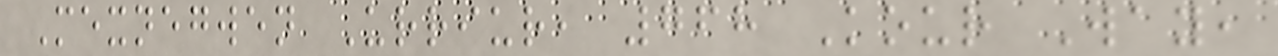Mexnegwen Urriur, 768 Kour Way,
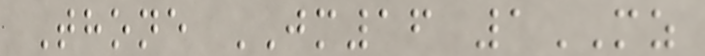Thone JM16 1MZ
